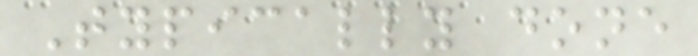Typically done
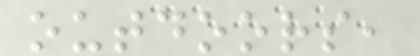outdoors,
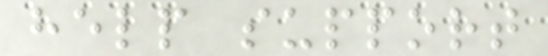help support
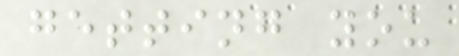getting you
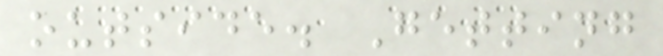outside. Getting
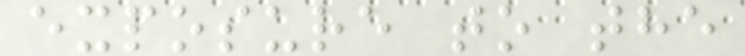exposure to the
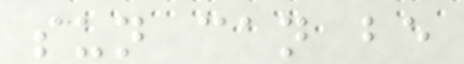sun can be
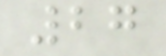27
